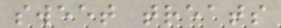sweet treats
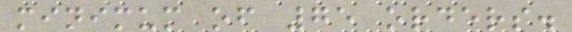minimum of 75 orders.
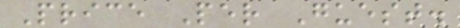Price Per Guest.
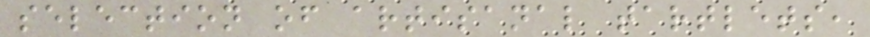selection of artisanal tartlets,
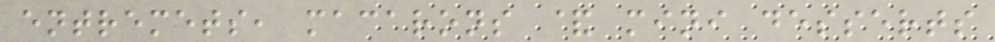entremets, macarons & mini desserts
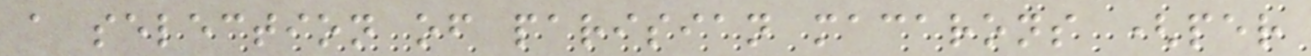a selection of parisian macarons (per
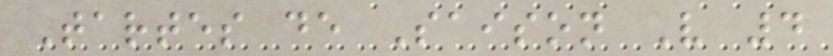Tartes de Saison V 4
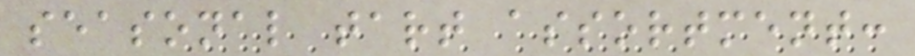seasonal tart assortment:
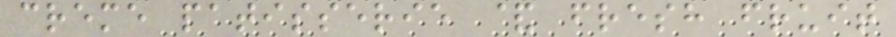creme patisserie & fresh fruit
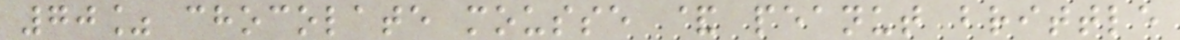70% chocolate mousse & peanut brittle
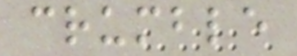crumble
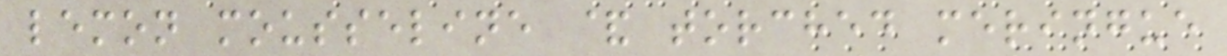lemon mousseline & torched meringue
